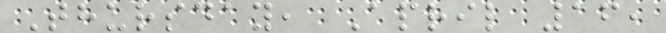Thursday, April 16,
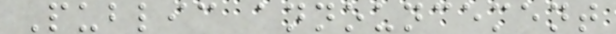Public announcement
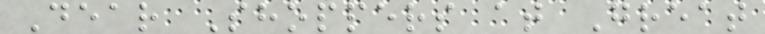Dear Shoppers at Great
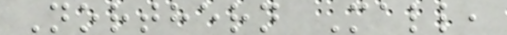Northern Mall,
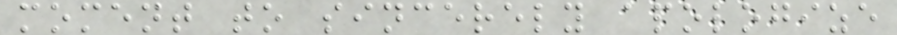moment to sincerely apologize
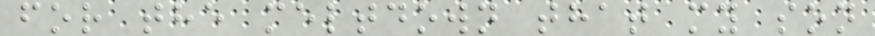for the meltdown that my son
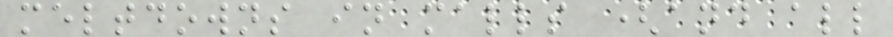meltdowns in malls (and all
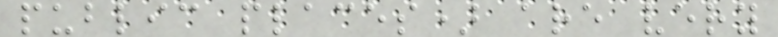public places) are very
